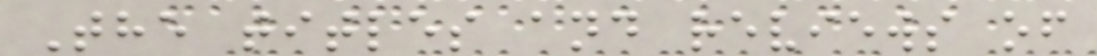The titles and reviews of
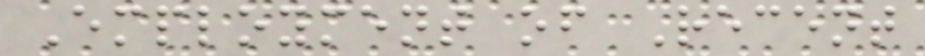Employment of Recent
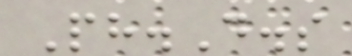Ph.D.s
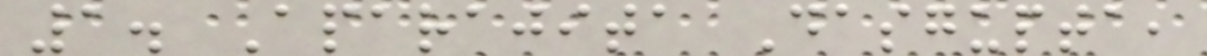1. Aparajita Dasgupta,
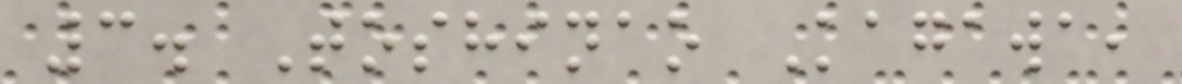3. Toshinao Kagawa,
